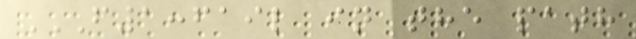F1:FAIL IN THE PATH
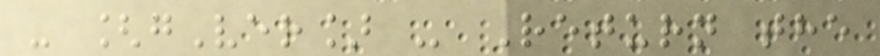- [gVer] - Return the
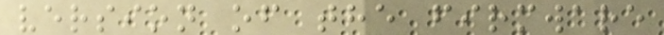version of the firmware
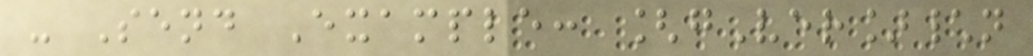- Send Example: [gVer]\n
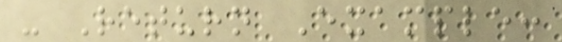- Return Example:
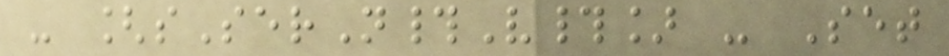- [sSerN#V#] - Set
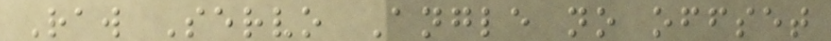Raw Servo Angle no offset
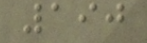190
